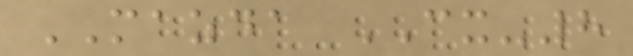MAZDA CX-8
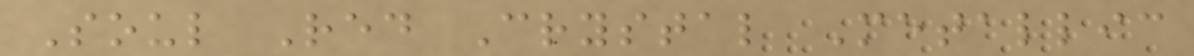Soul Red Crystal Metallic
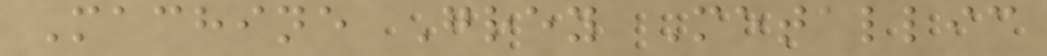Machine Grey Metallic
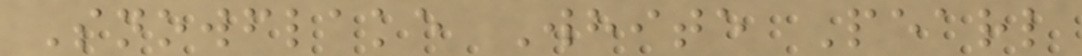Snowflake White Pearl
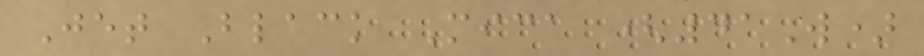Jet Black Mica (41W)
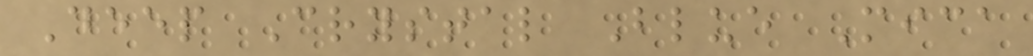Deep Crystal Blue Mica
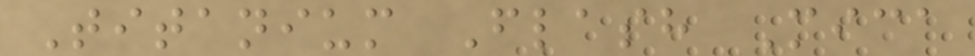Titanium Flash Mica
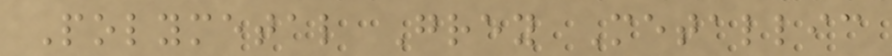Polymetal Grey Metallic
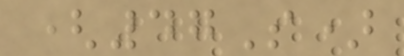(47S)
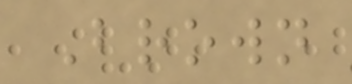Brown
